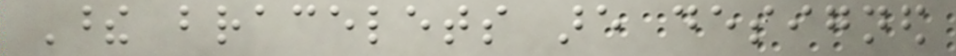These bracelets are designed
